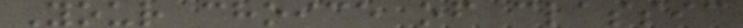Your choice of classic
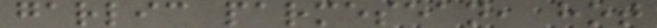garlic parmesean, hot
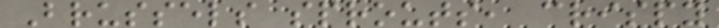Brussels sprouts, crispy
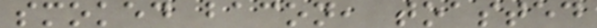smoked bacon, toasted
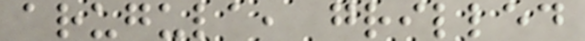arugula, grilled
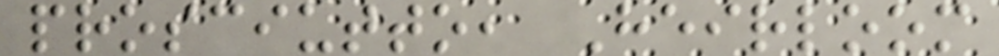prosciutto, Heirloom
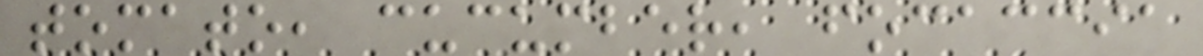tomato, cucumber, focaccia
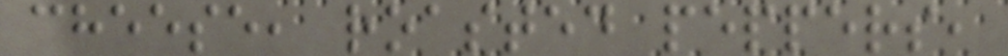cheese, roasted peppers,
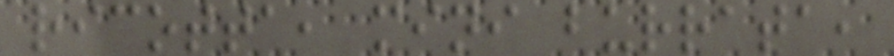ricotta, mini burrata,
